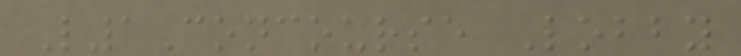L1Concourse Lobby
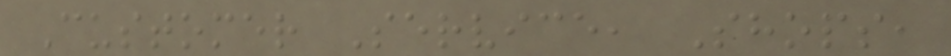Customer Service, Shops,
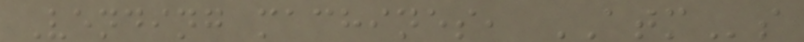Vending machines, ATMs
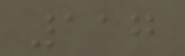117
